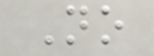No
